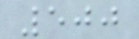500
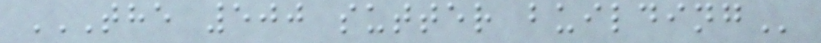THE 500 SUTTER BUILDING
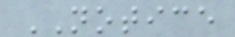NOTICE
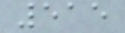515
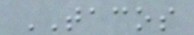TACOS
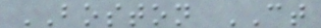BOSTON CT
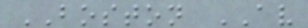BOSTON AV
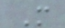M
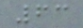63
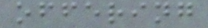offering
